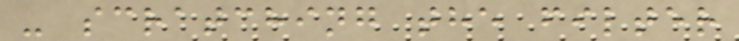- scratching the filter
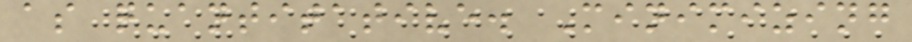as quantitative. Minimizing
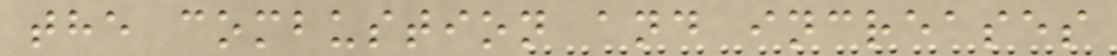the combustion and increases
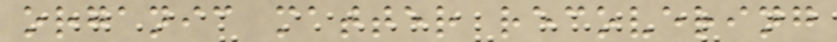organic matter recovering
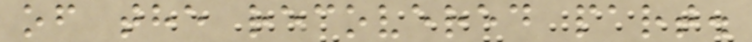of the recovered part.
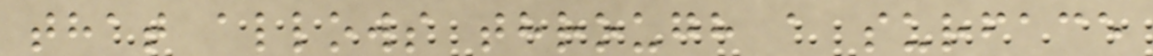that allows through a surface
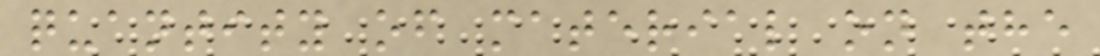quantity of material on the
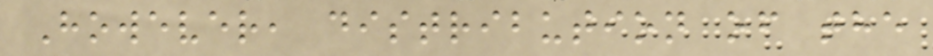However, distribution of the
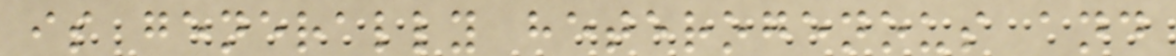is generally heterogenous and
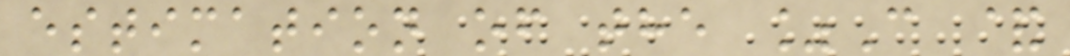estimation of the %C &
